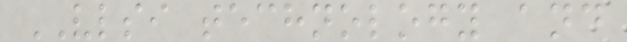VLSI technology and
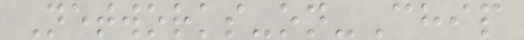Networks-on-Chip
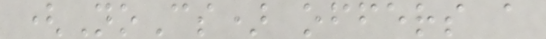(NoCs) offers a
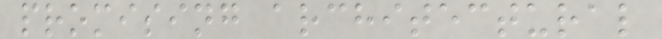promising architectural
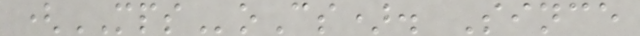(MPSoCs). Since
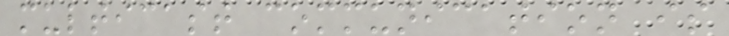multicast communication is
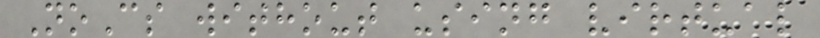NoCs without using virtual
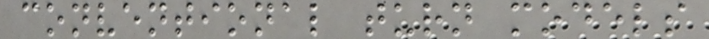conventional turn models
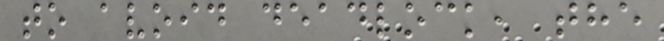to avoid deadlock, the
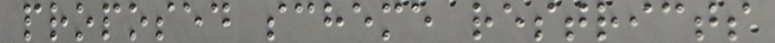proposed scheme restricts
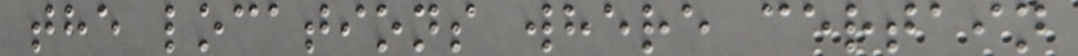the locations where certain
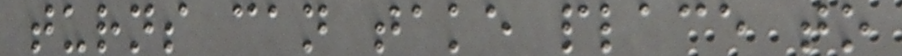turns can take place to
